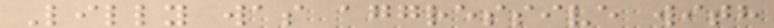Lilly was aggressive with
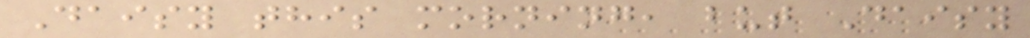Daisy this morning, but Daisy
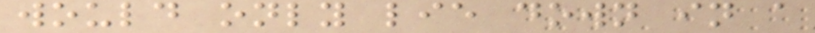would only lie down in a
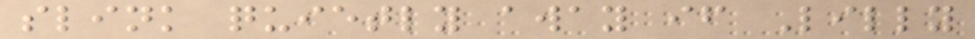slink quietly away if Lilly
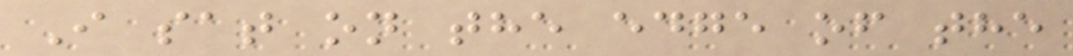I sat on the edge of the
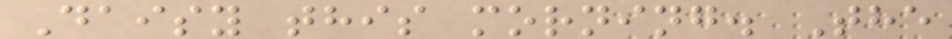Daisy this morning. The
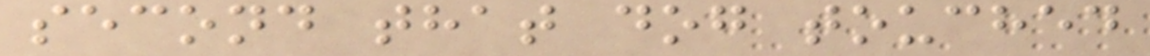second that dog touched
